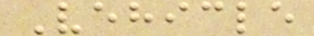Vehicle
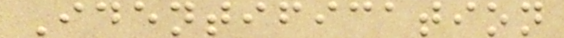Identification
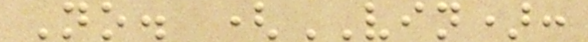No. (VIN):
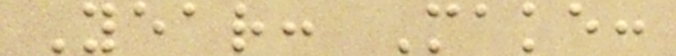Year: Make:
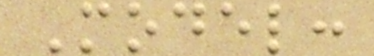Model:
